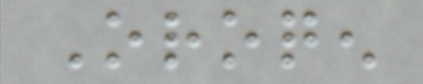Oroqen
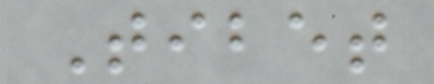Tibet
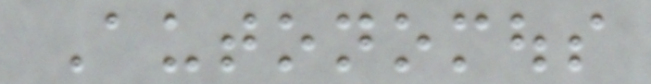Autonomous
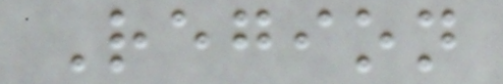Region
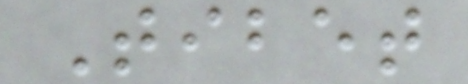Tibet
